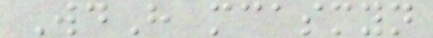WdH mcasmyn
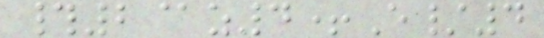#2@z4+E/4
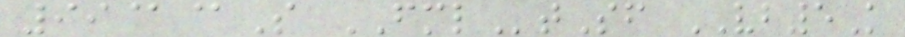99@@S FMLtSf VB5K
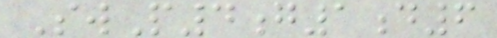SwP4g1d6
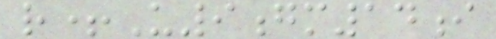r+U9gm14i
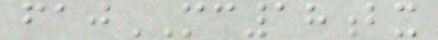fajMC18bx
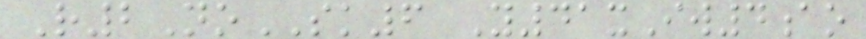R2NoSK6 Y41xIw4ao
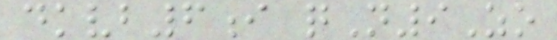dkvb6i qN9Zo
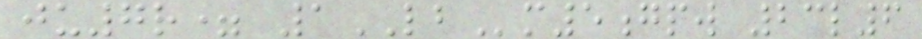ju7r= 1LBm5gpw 23l6
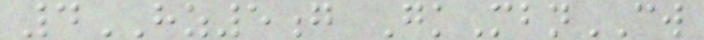4HZ5g GkMbnCW
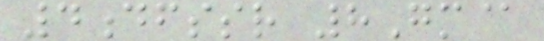4dfssr 8Gm@
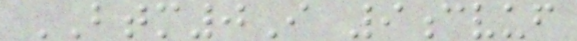BTM0I 9cvuf
